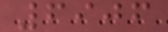6906
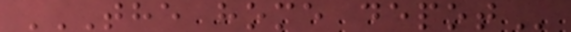THE HOME DEPOT
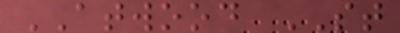ATWOOD ST
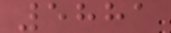5881
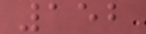152
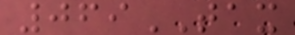069TAX
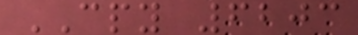CPY 6203
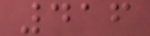416
